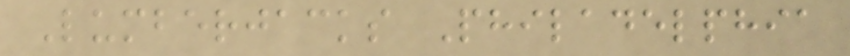Lumberjacks Philadelphia
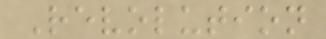Revolution
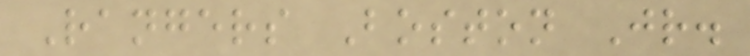Rangers Boston Jr.
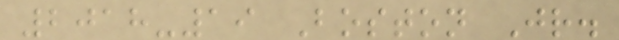2018-19 Boston Jr.
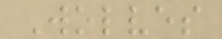Wolves
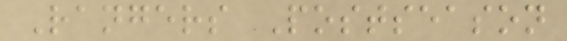Rangers Postseason
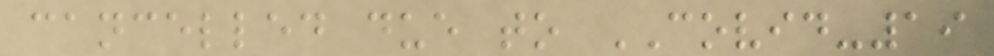cancelled due to COVID-19
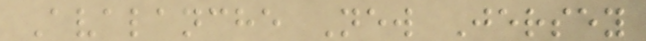Avalanche New Jersey
